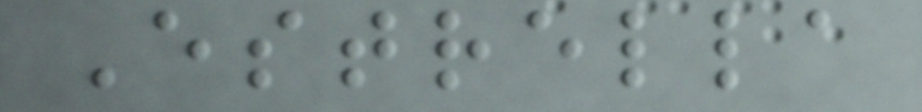Estrella
